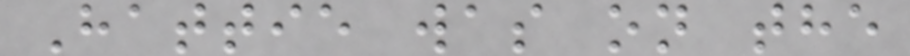Hattie was on the
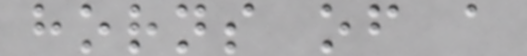horns of a
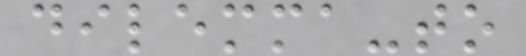dilemma-to
